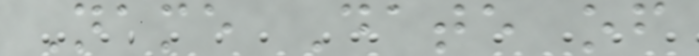Name Date of
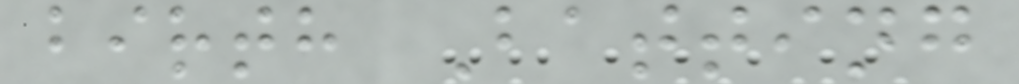birth Batting
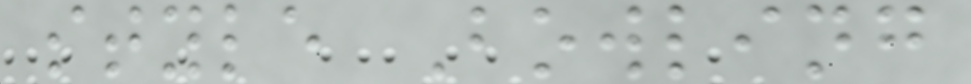style Bowling
